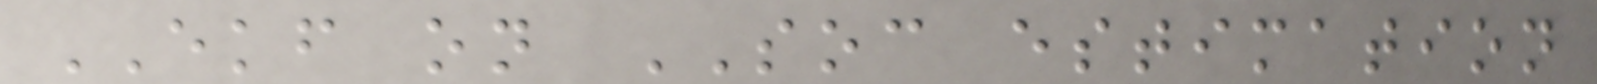EKF on SOC estimation
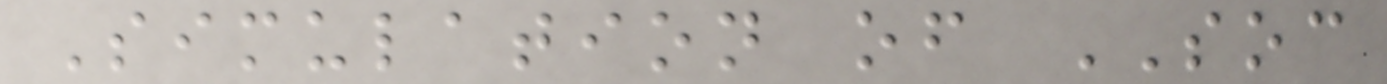Simulation of SOC
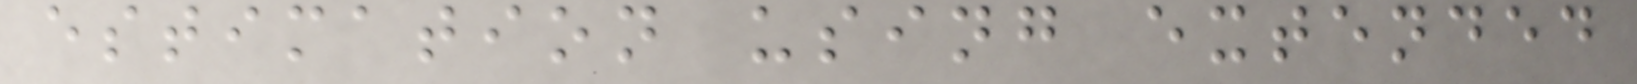estimation using extended
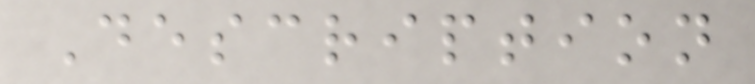Description
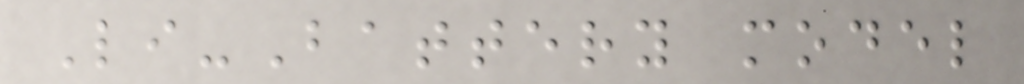Li-Battery model
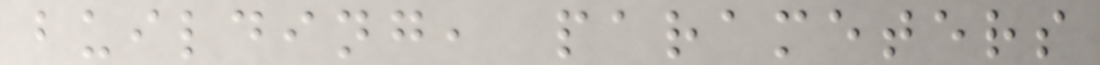building, parameters
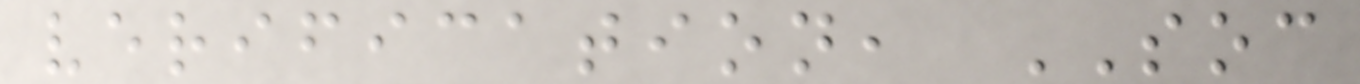verification, SOC
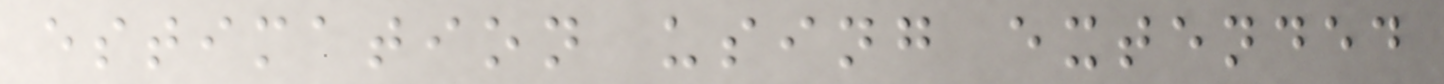estimation using extended
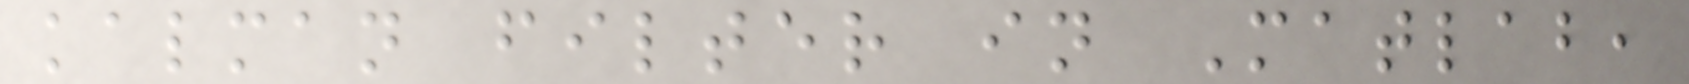kalman filter in Matlab,
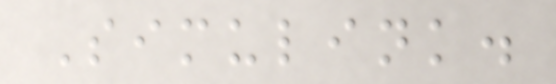Simulink.
